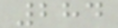284
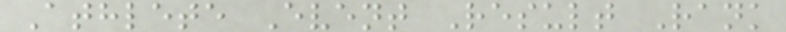Athlete Event Result Rank
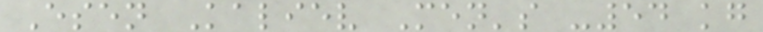Esen Kaliev Men's -54 kg
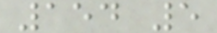154 5
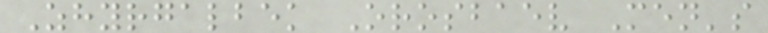Zhyrgalbek Orosbaev Men's
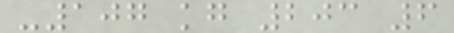-107 kg 203 6
